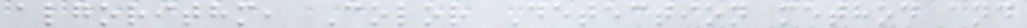algorithm, Color Detection method and
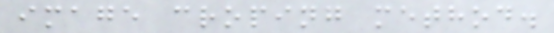image croping method.
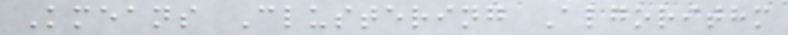Kmeans Clustering Algorithm
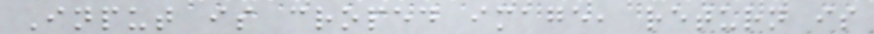Input is croped image, return is
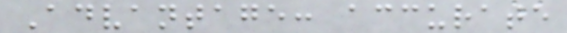Advantage: accurate
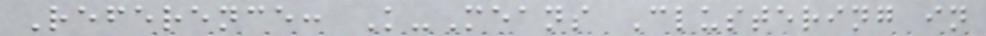Reference: K-Means Clustering in
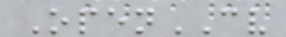OpenCV
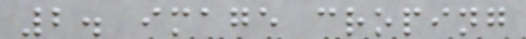2. image croping
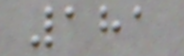181
